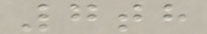7th
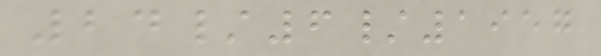24/6/1957
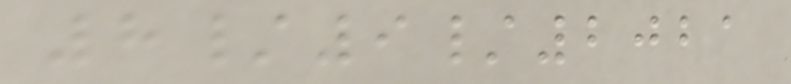8/9/2021
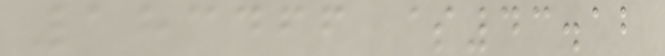183466 $43.12
